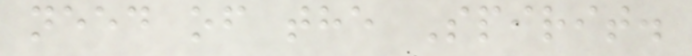need of the Spirit.
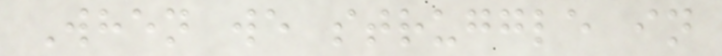When we struggle in
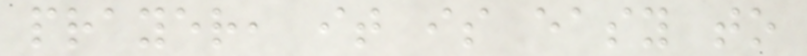prayer, it is easy to
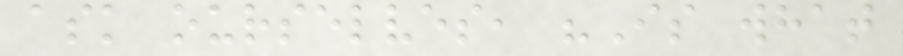ask ourselves, "Is what
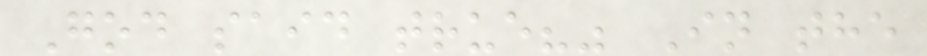God said true?" In the
